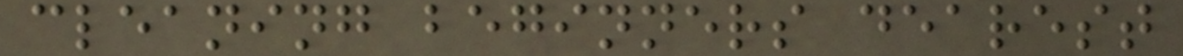cleaning beginners dearest
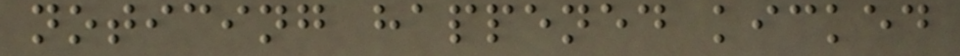noticing happened kicked
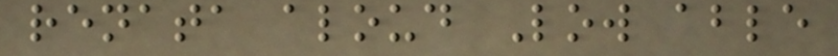renata aloud Low able
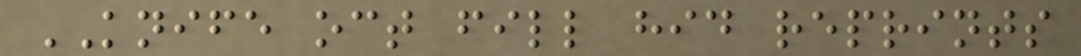KNIFE oct fill hid reprints
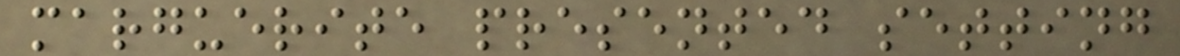marguerite presented setting
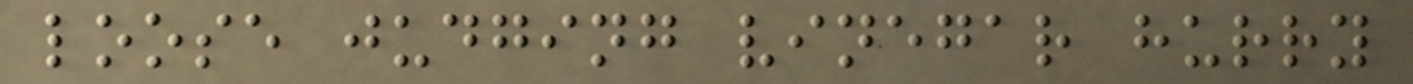loose judging vinegar hurry
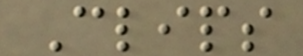Clips
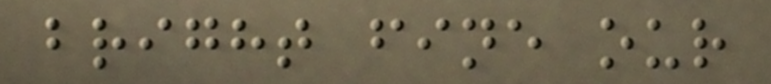bright fine our
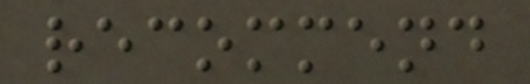recommend
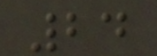24
